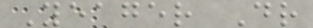Yeager Dr
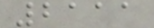2111
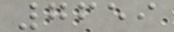7659
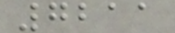7211
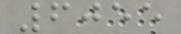6055
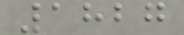1827
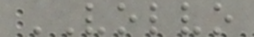VOLVO
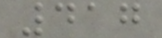417
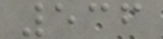536
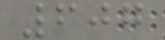607
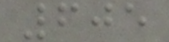605
